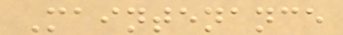Maintenance
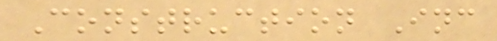Construction Inc
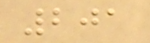201
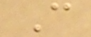C
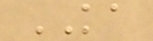KA
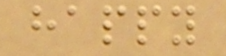happy
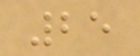25
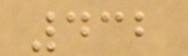432
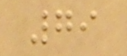79
